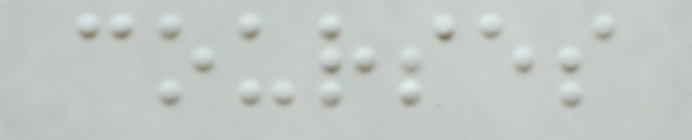courses
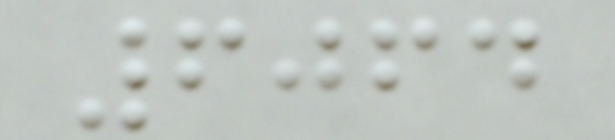6064
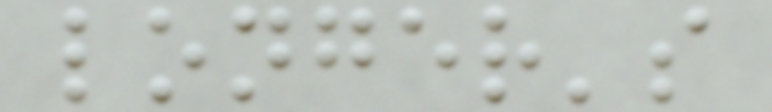longer's
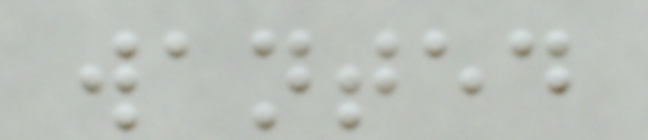wanted
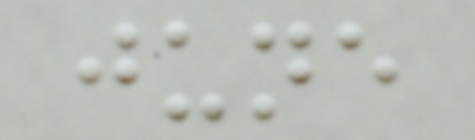june
